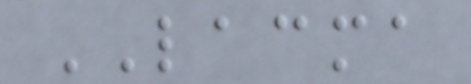LACMA
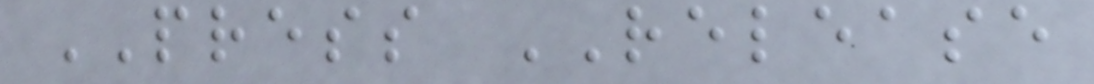PRESS RELEASE
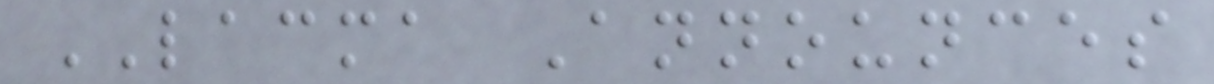LACMA Announces
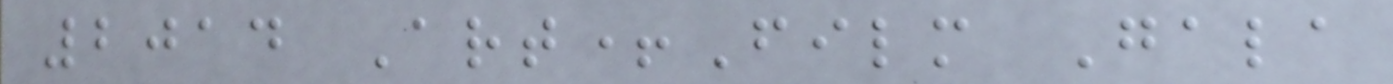2014 Art+Film Gala
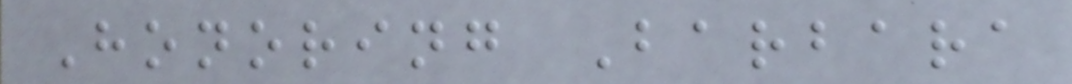Honoring Barbara
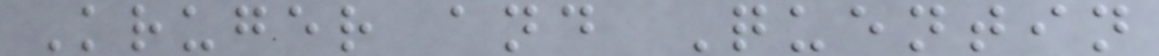Kruger and Quentin
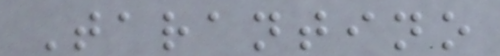Tarantino
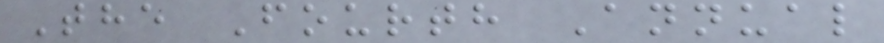The Fourth Annual
